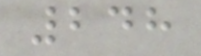248
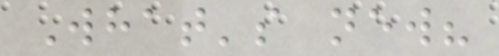What's new?
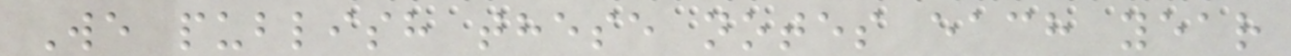We publish these notes each year
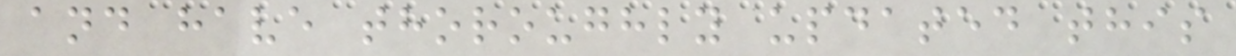and have thoroughly updated this
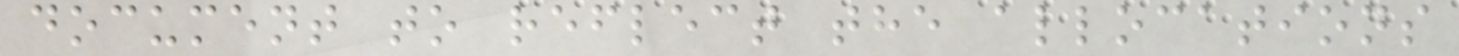document to reflect the allocations
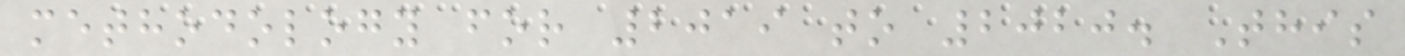methodology for 2019 to 2020. This
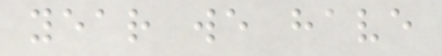year we have
